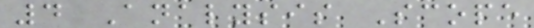4 Analysis Scope
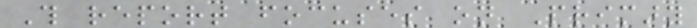This report focuses on Primary
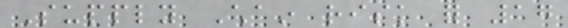Supply Chain risk for 17
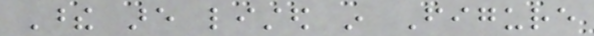These are listed in Figure
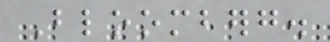Bloomberg.
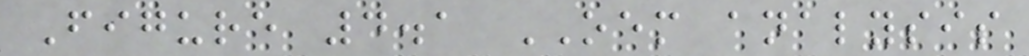Figure 4.1 OEM analysis
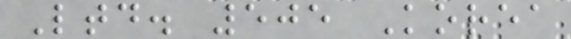Ltd. 505 Korea
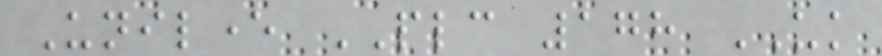Unilever PLC 178 UK
